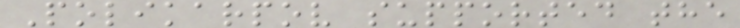Polikarpov supported the
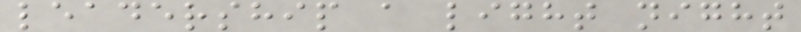leadership a light night
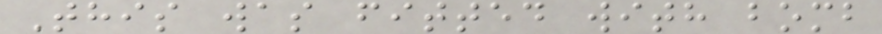This was fitted with bomb
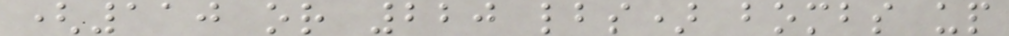(110 or 220 lbs) bombs up
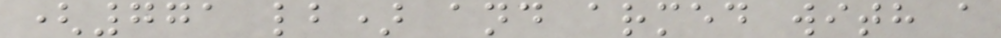(771 lb) and armed with a
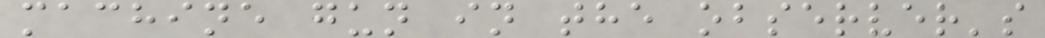machine gun in the observer's
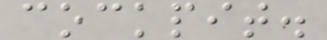cockpit.
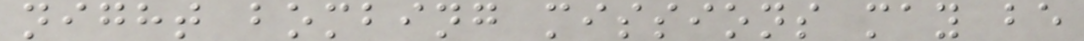night bombing missions may be
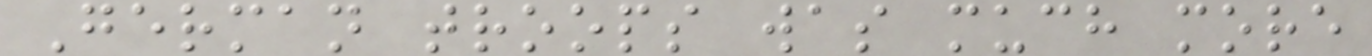German troops was much more
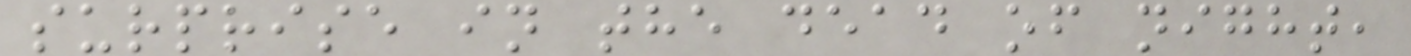surprise in the dead of night,
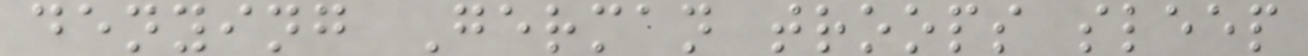denying German troops sleep
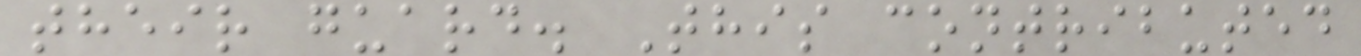their guard. This contributed
